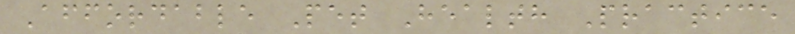Affordable Pet Health Practice
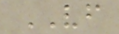VF
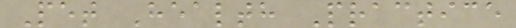Pet Health Practice
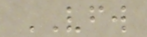VFW
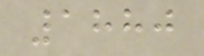1880
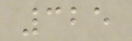325
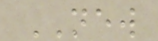NEW
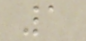1
